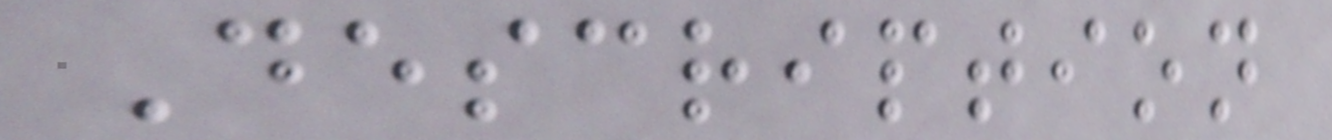Description
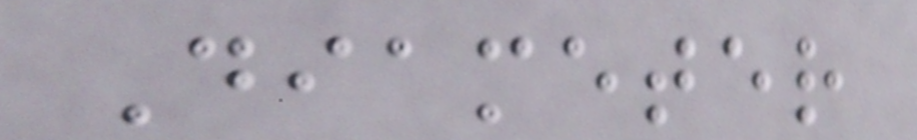Diameter
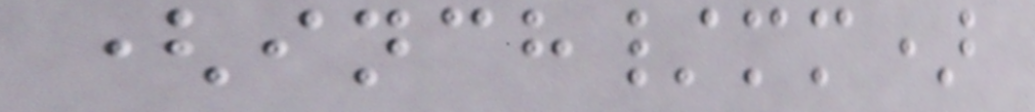(inch/mm)
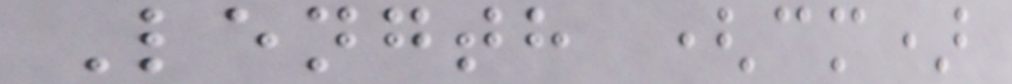Length (cm)
